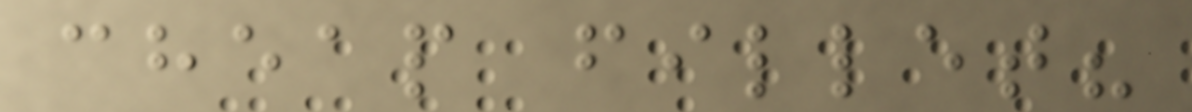cheap fillet?
